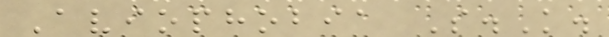Aviophobia S.K.
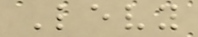Levy
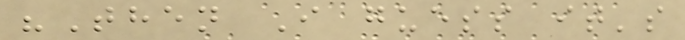"Then I guess it's
